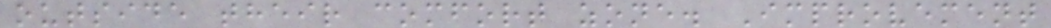outside their comfort zone. Improvement
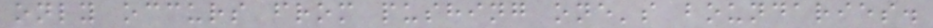only occurs from pushing one's boundaries.
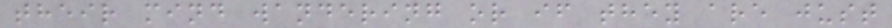their mind wandering or if they are just
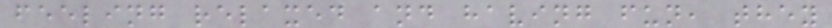feeling relaxed and having fun, they
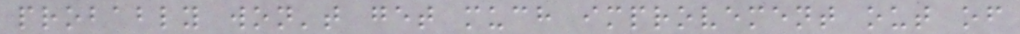probably won't get much improvement out of
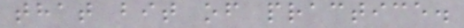that bit of practice.
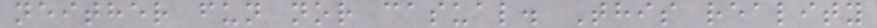neither fun nor casual. This reality
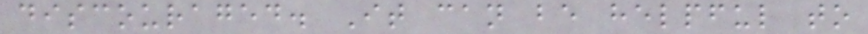discouraged. It can be helpful to
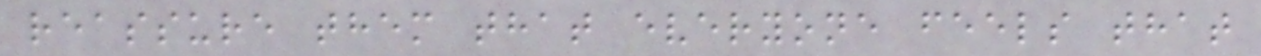reassure them that everyone feels that
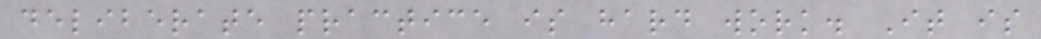deliberate practice is hard work. It is
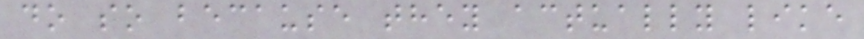do so because they actually like
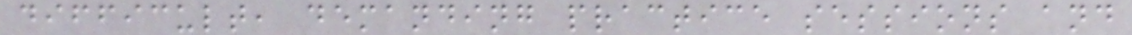difficult, demanding practice sessions and
